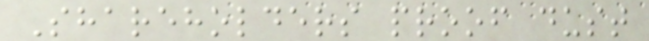Shareholders proof dust
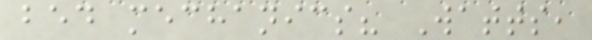bed mechanics? Watts,
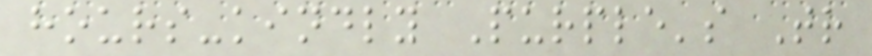hours-kindly Purple's Tr
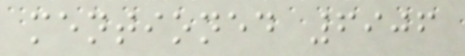mentioned 6906
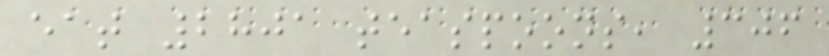eat 2801 teaspoons, 306
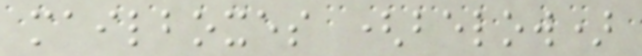mailboxes (below)
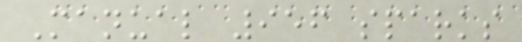Manual 956 sparks
